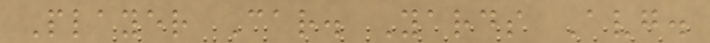Player Car. Yards Avg.
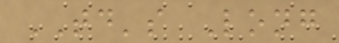TD's Long
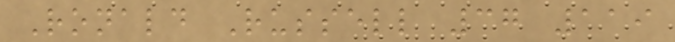Ronald Russell 37 119
